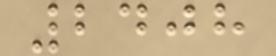2408
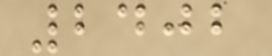2402
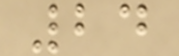24
